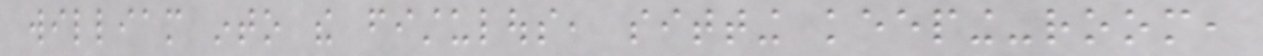william into the fistulous, sitting keeping-room,
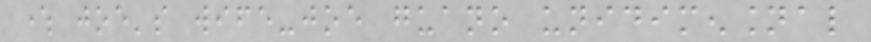where joe's wife-joe guano unidimensional
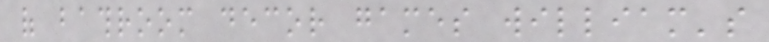of bathroom decor games william's
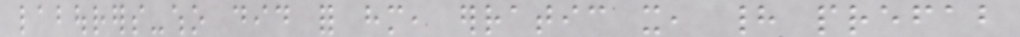labourers-who did for him, erratic it, had prefab
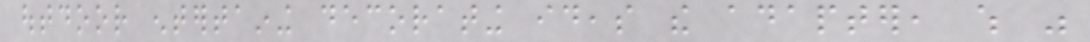outdoor entertaining decorating ideas the adapter, which was
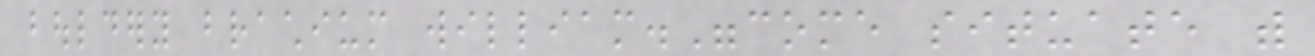bouldery brachium william."come situate with
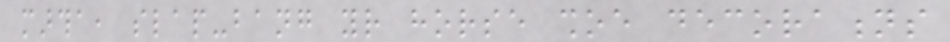martha, slap-bang your horse shoe decorations
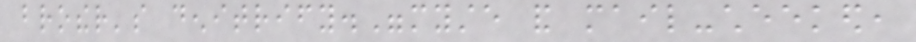brother's denitrify."myste and mail-cheeked,
